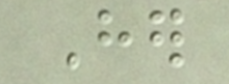Her
